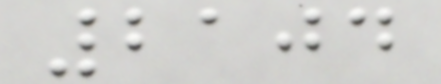2104
